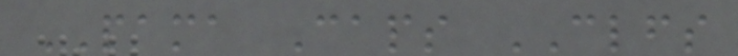PAMA Caps CLFS
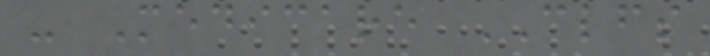- Medicare CLFS
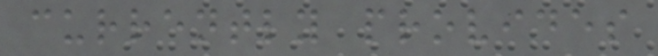currently provides
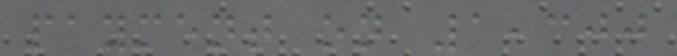payment on 1,300
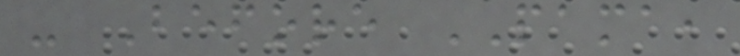- Before PAMA,
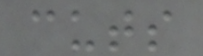cuts
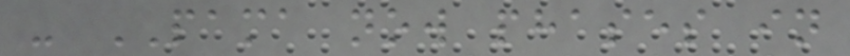- PAMA now phases in
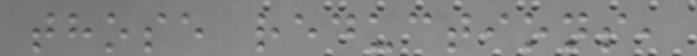those reductions,
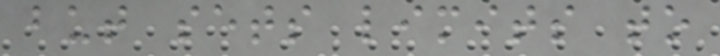but sets limits to
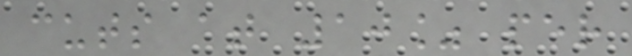cuts at 10% per
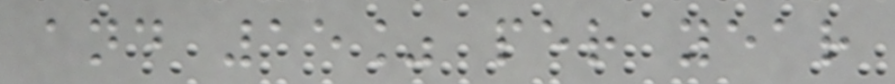and 15% per year
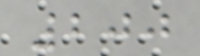200
